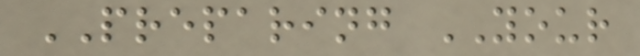PREPARING YOUR
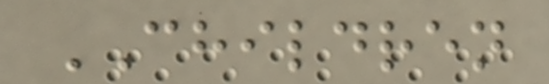CHILDREN
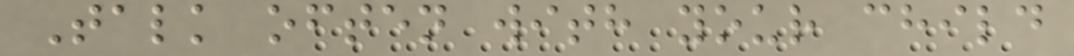Talk often with your child
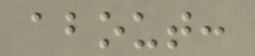about:
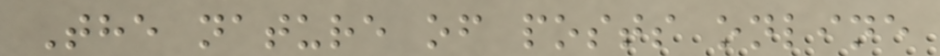The nature of posts online
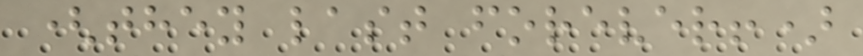(they last forever!)
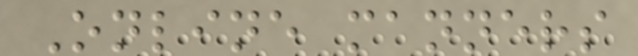Online manners
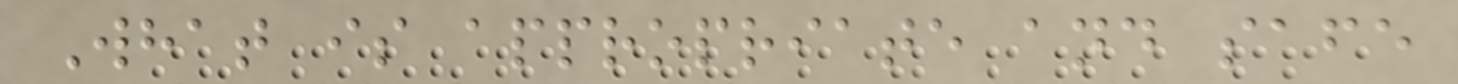What is appropriate and safe
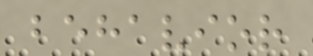behavior
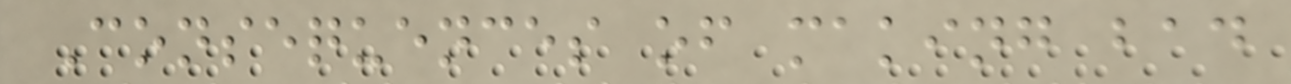Consequences of making bad
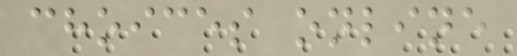choices online
